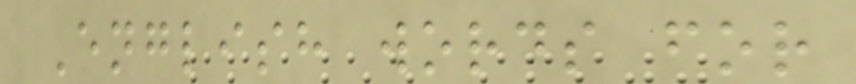English words for
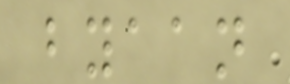byaan
